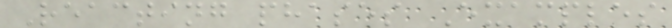Reacting phases Examples
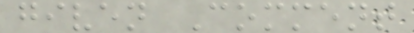given Comment
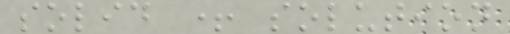solid + solution
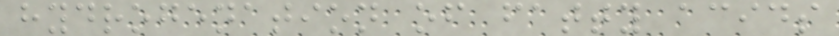hydrogenation of fatty acids
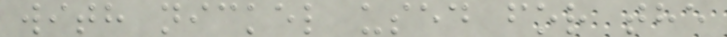with nickel used for the
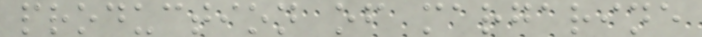production of margarine
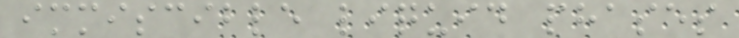immiscible liquid phases
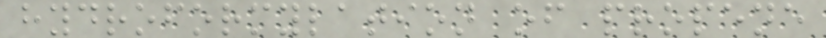hydroformylation of propene
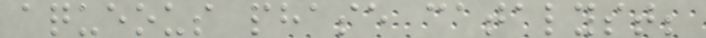aqueous phase catalyst;
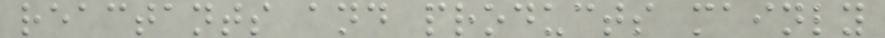reactants and products mainly
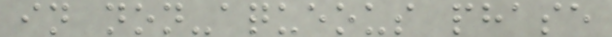in non-aqueous phase
